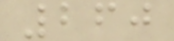260
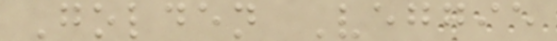Golden Veggie
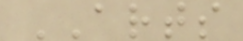ARTS
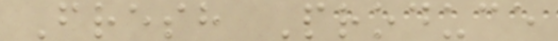Fresh Produce
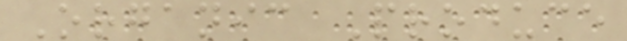Organic Produce
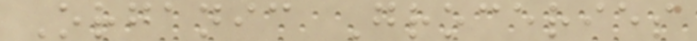Organic Groceries
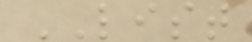LIST
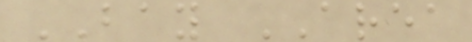BAY AREA
